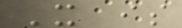It is
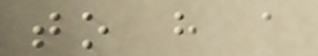to have a
